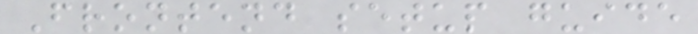Frontend setup guide
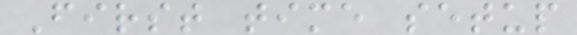First time setup
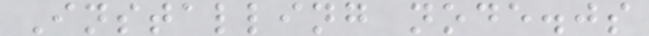Installing node.js
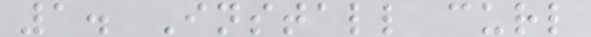1. Install curl
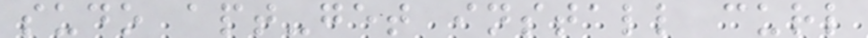sudo apt-get install curl
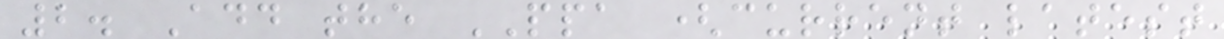2. Add the PPA (current latest
